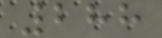288
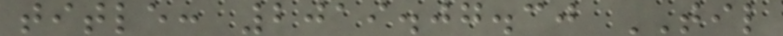title: 2019.07.30 TIL
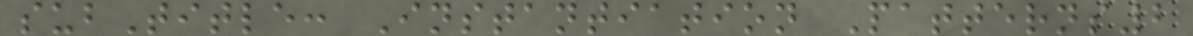subTitle: Instantiation Patterns2
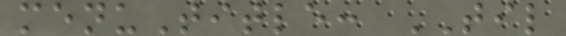menuTitle: TIL
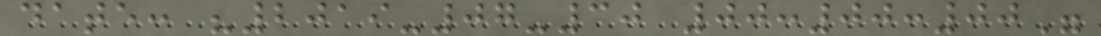date: "2019-07-30 00:00:00"
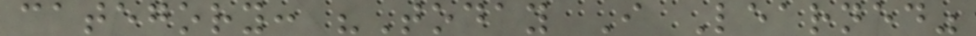category: "Today I Learned"
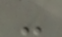-
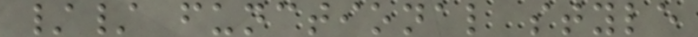// functional style
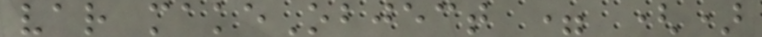var makeObject = ()
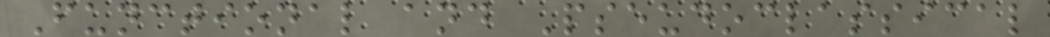Functional and Pseudoclassical
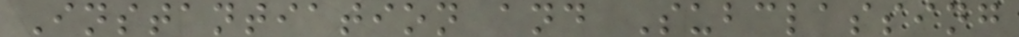Instantiation and Subclassing
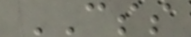CSS
